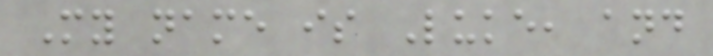My name is Luke, and
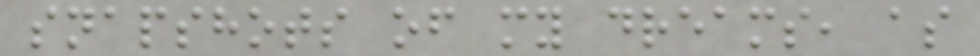snapshots of my dreams, as
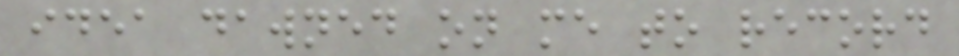idea dawned on me to record
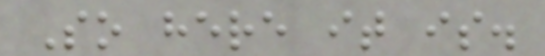So here it is.
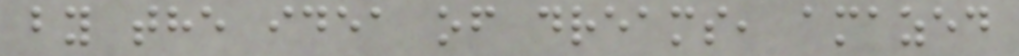by the idea of dreams, amazed
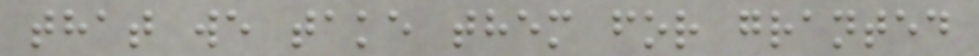that we take them for granted
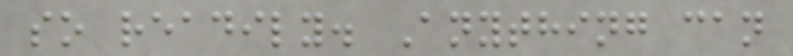so readily. Anything can
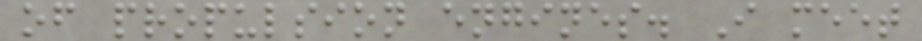of propulsion engines. I meet
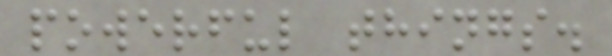powerful things.
